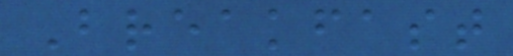Breakfast
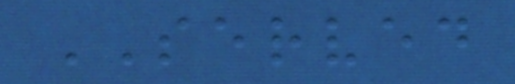SERVED
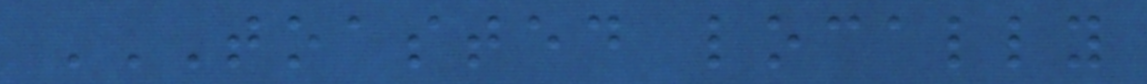TOASTED LOCALLY
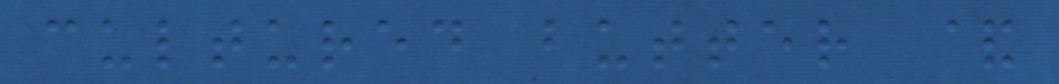cultured butter &
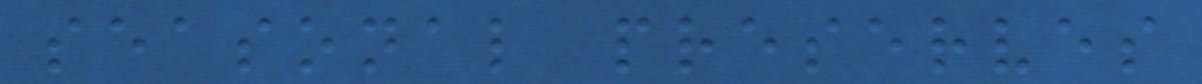seasonal preserves
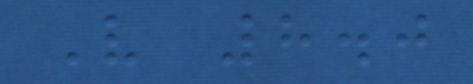V 8.0
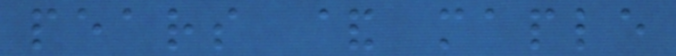pears & maple
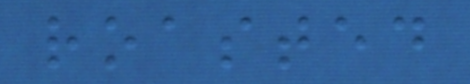roasted
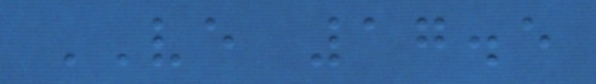VE 17.5
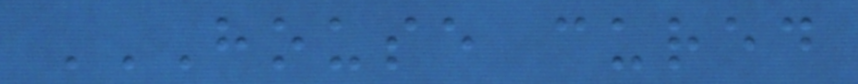HOUSE CURED
